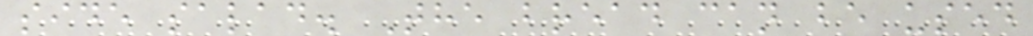side salad. The bread can be used
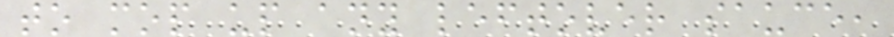to mop up any leftover sauce,
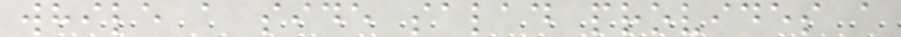while a side salad provides a
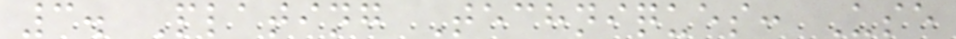3. Plating Techniques: Use
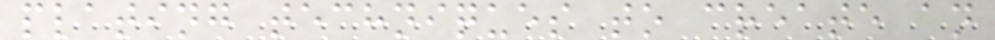plating techniques to create an
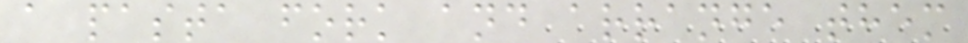a pasta fork and arrange them
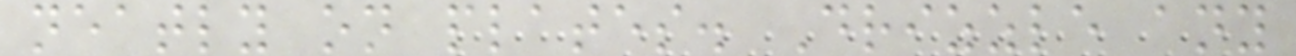neatly on plates. Drizzle any
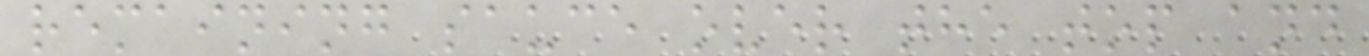remaining sauce over the top and
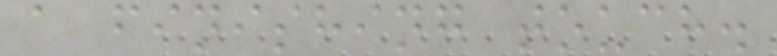a finishing touch.
